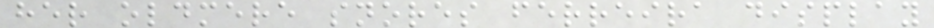her oldmere snores ferreira display
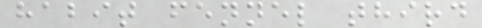habit fennel third
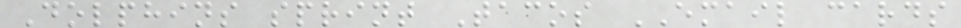Dolphins sprint Tacos EMAIL cards
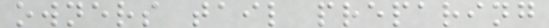owners tail preparing
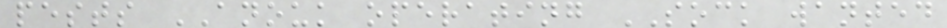pests ANOUK operating SOCK wanted
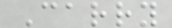Carry
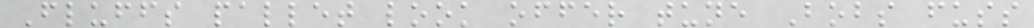Fluffs pallet look offer tune Bobs fuss
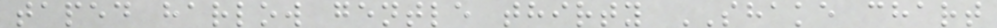taped harlow gentle thirty SHAKE chart
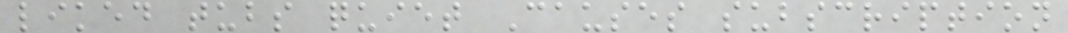liked tubs quiet Causes subscription
